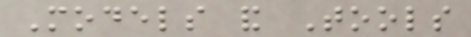Models and Tools
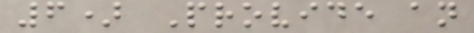6) Provide an
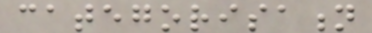categorisation
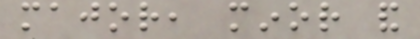major, minor and
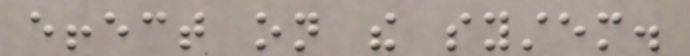effect on the system.
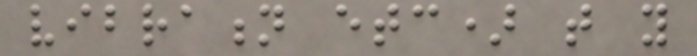vibration etc) that you
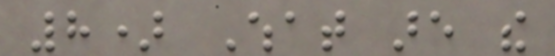8) What are the
